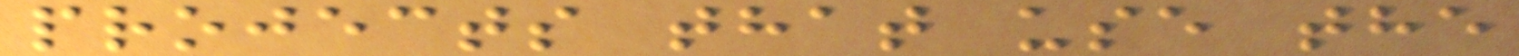projects that use the
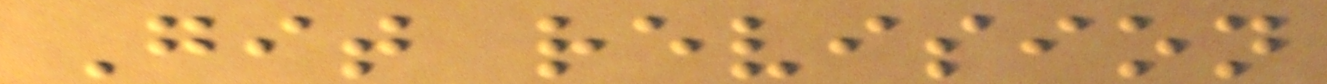Git revision
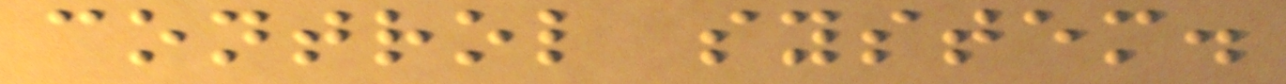control system.
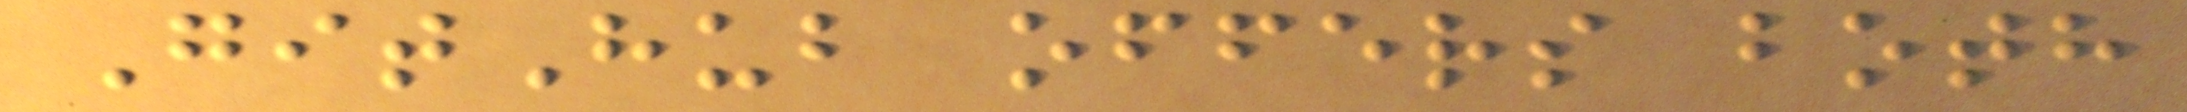GitHub offers both
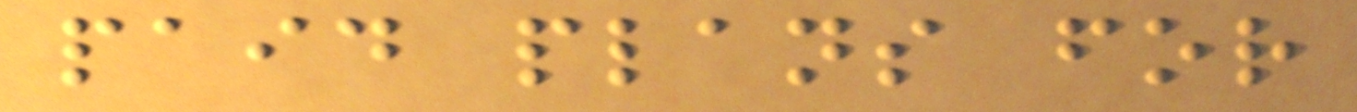paid plans for
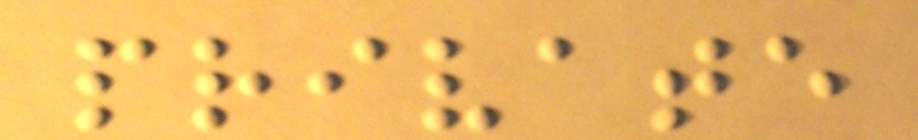private
